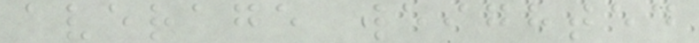average weighted
